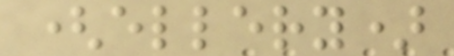(ellery)
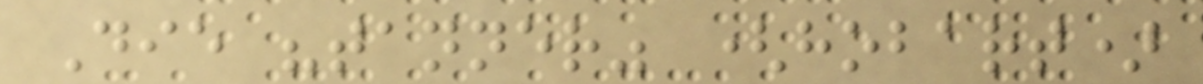Die "tanner" (hobart)
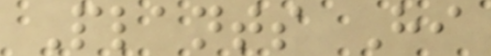Plants Hi
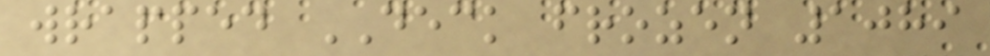wrapped DECK frozen 1089
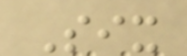Six
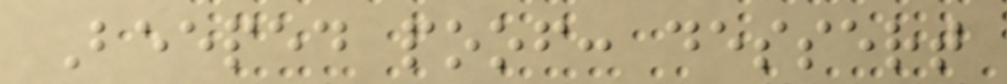Beeped poof: dessert
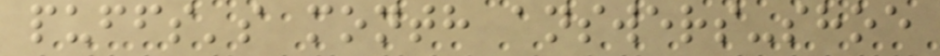puffs's month answers-shoe
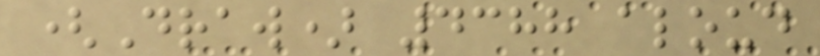(Draw) 4388 aloud
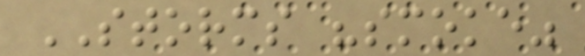STORMS "smoke"
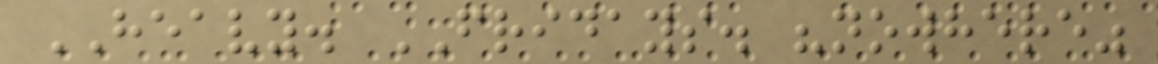HEAVY. FRIDAYS. "nowhere"
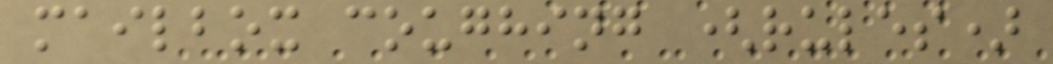mailbox coughing (rules)
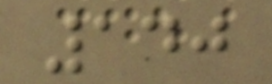140
